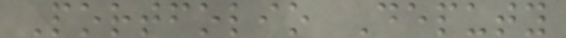Portfolio Deputy
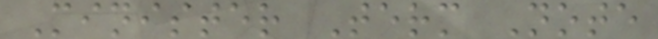Minister Term Note
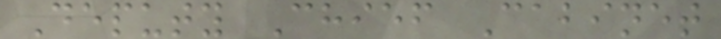Deputy Chief Cabinet
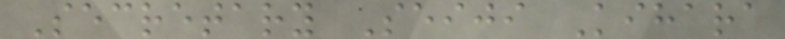Secretary Seiji Kihara
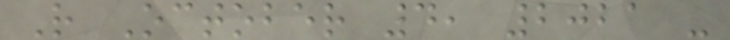R October 4, 2021 -
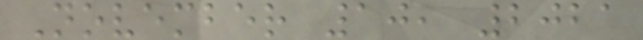November 10, 2021
